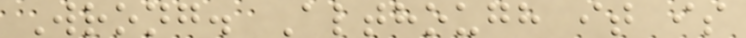Wrong. Although it is
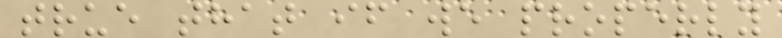true that if we properly
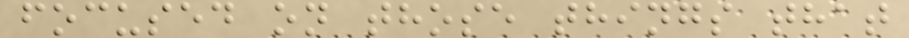focused on those things that
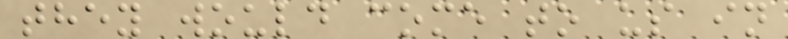they would come to us in
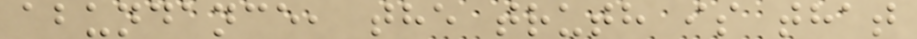abundance, the truth is that
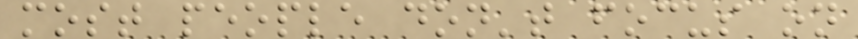most people don't focus on
